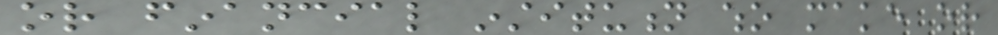or financial institution who make or
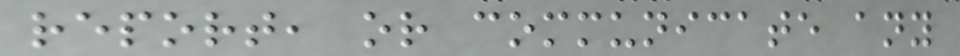report, or communicate any
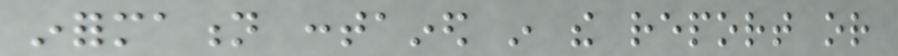information contained in the report or
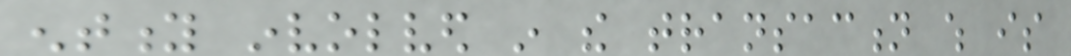entity involved in the transaction which is
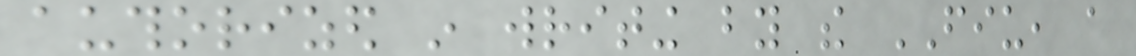authorized in writing by the FIU, a
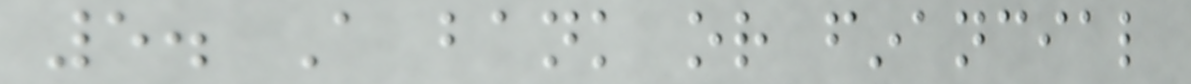5. A bank or financial
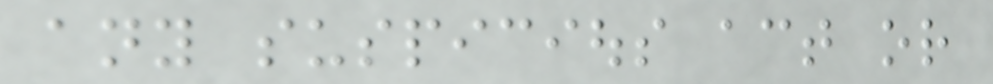any suspicious act or
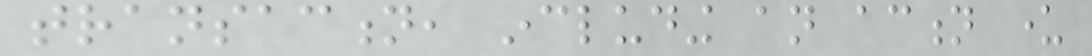transaction, including an action under
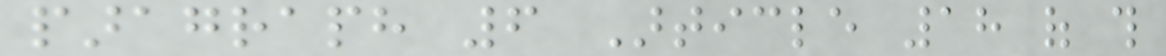paragraph 6 Article 18 of this
